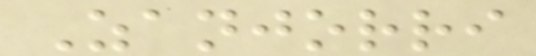Zanjorri
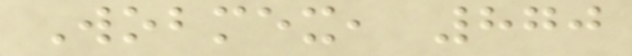Wobmex, 870
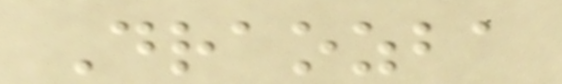Draozba
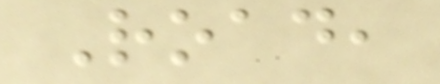Road,
